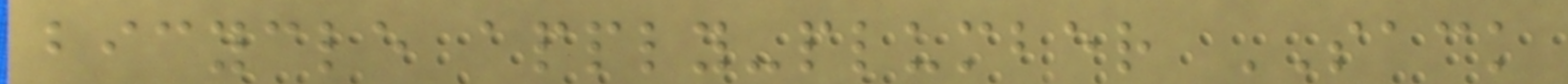bicycle apply-plumber SACK
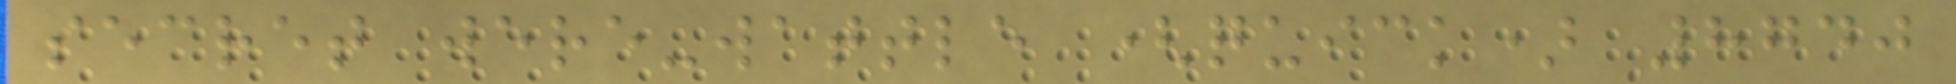secret were-wattle (quick) 8740
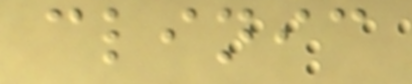clinic
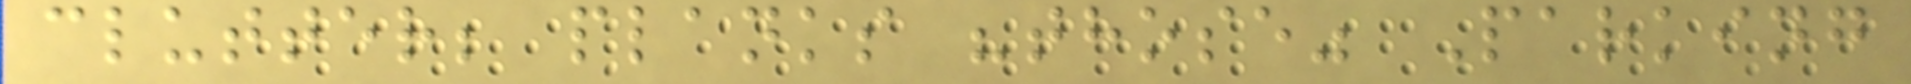clutter; planks "those" Parking
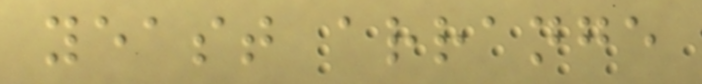yeast arrange
